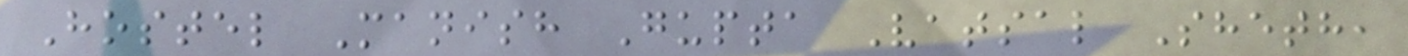Hostel Manish Gupta Vatsal Sheth,
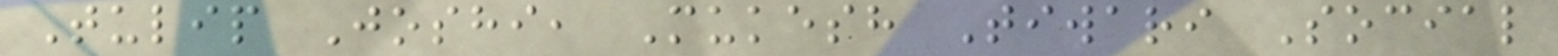Tulip Joshi, Mukesh Tiwari Social
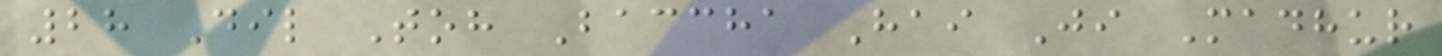28 Dil Toh Baccha Hai Ji Madhur
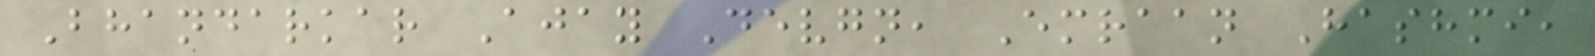Bhandarkar Ajay Devgn, Emraan Hashmi,
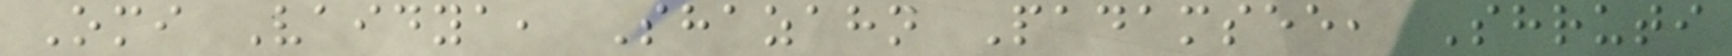Omi Vaidya, Shazahn Padamsee, Shruti
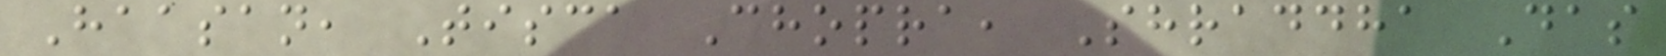Haasan, Tisca Chopra, Shraddha Das
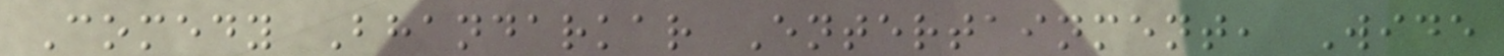Comedy Bhandarkar Entertainment, Wide
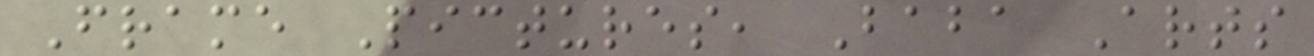Frame Pictures, Baba Arts
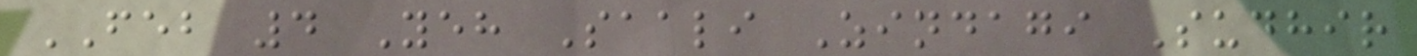FEB 4 Yeh Saali Zindagi Sudhir
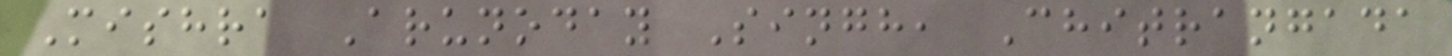Mishra Arunoday Singh, Chitrangada
